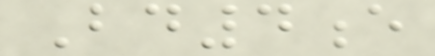Bd4e
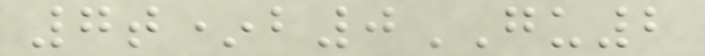7t*b0GU2
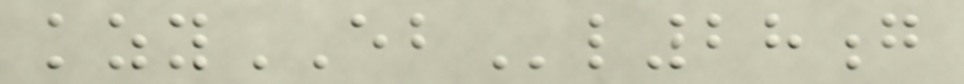kzyEBl28g
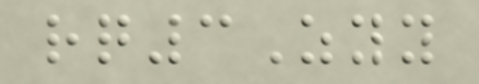rq3Zyy
